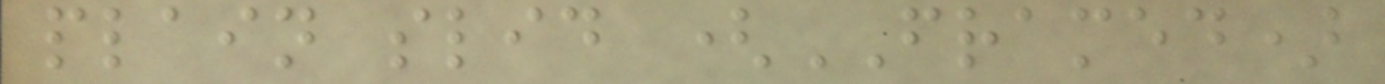plain slid (FRAMED)
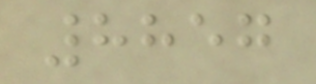8857
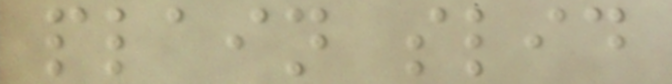plain slid
